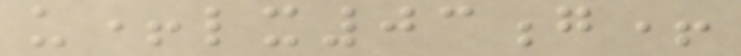u+lx03g+
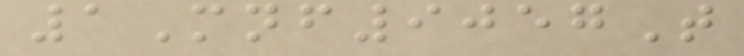1Mnf9057T
